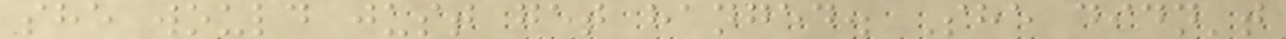she would just get hanged. She didn't
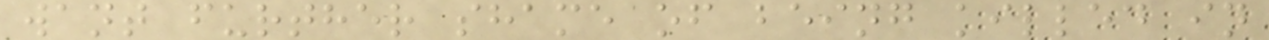want further shame of being killed in
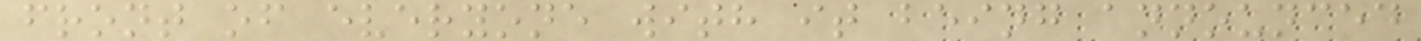front of everyone with it being announced
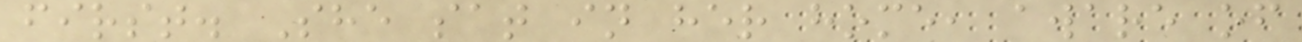first. She sat in her home, aware of
